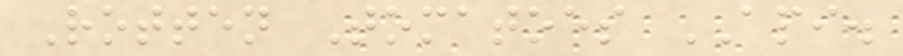Rotten Tomatoes API.
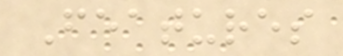Features
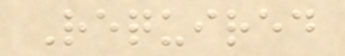Required
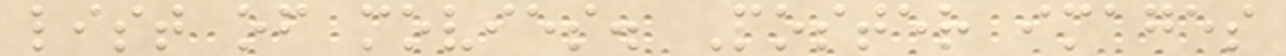list of movies. Poster images
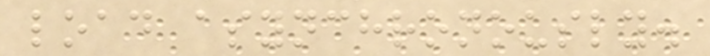load asynchronously.
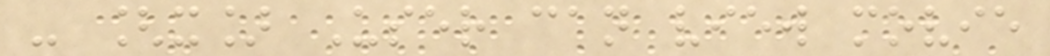- [x] User can view movie
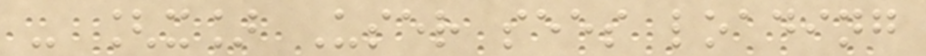- [x] User sees loading
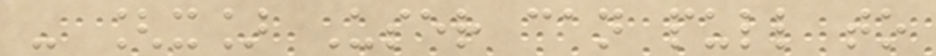- [x] User can pull to
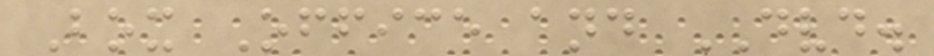Box Office and DVD.
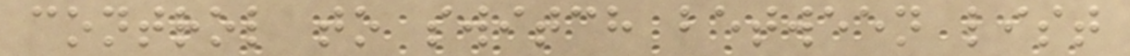control to switch between list
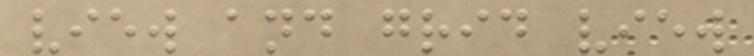view and grid view
